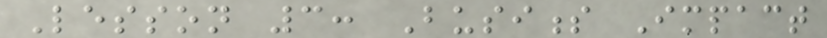Lesson 3: Business Impact
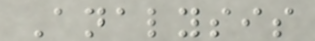Analysis
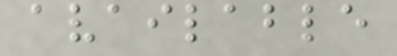available
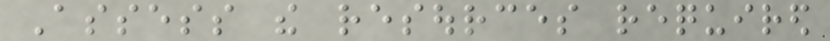Assess the resources required
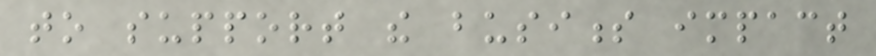to support the business impact
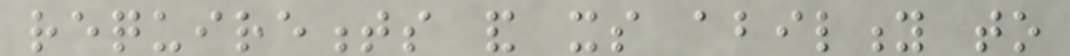requirements and its ability to
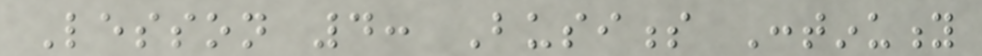Lesson 4: Business Continuity
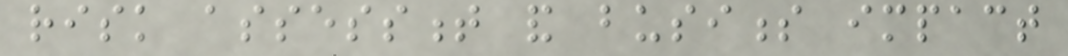risk assessment and business impact
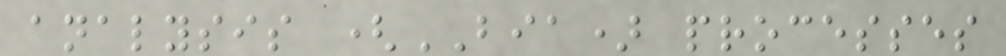analysis (BIA) processes
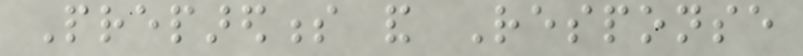Preparedness and Response
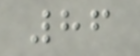86
